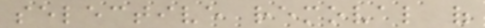selective removal of
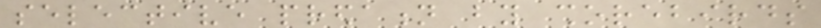selective predation by shorebirds
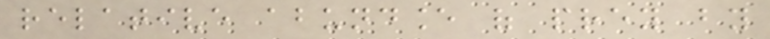relative abundance of prey by
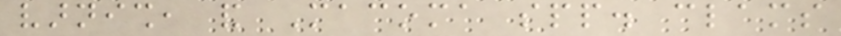varnish, and Macoma spp. clams
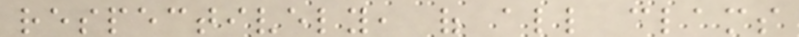respectively, of all clams
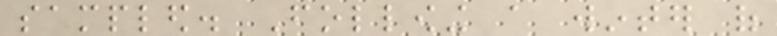sampled. Following a winter of
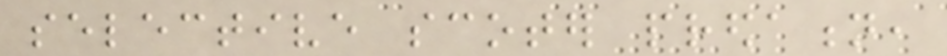selective scoter predation,
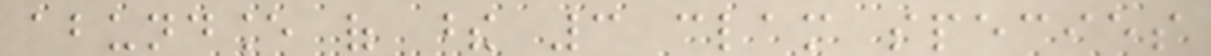abundance of these 3 clam species
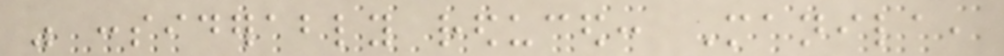was considerably reduced: Manila,
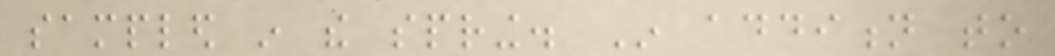sampled in the spring. In addition to
